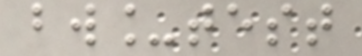bw_test
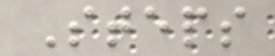Steps
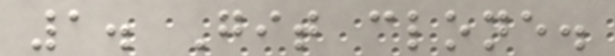1. Git clone.
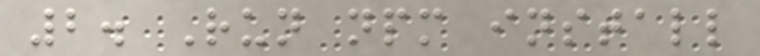2. Run npm install
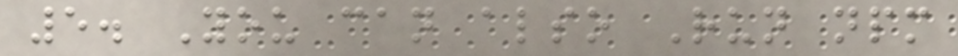5. You can also Run npm
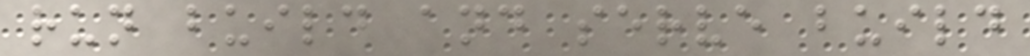run build and serve build
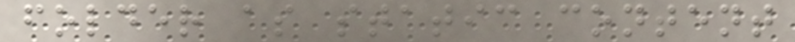folder as static content
